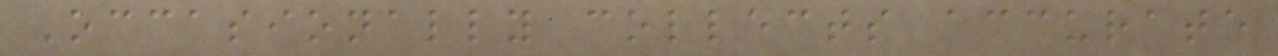Occasionally collects accurate
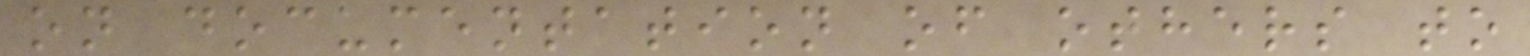on documentation of others to
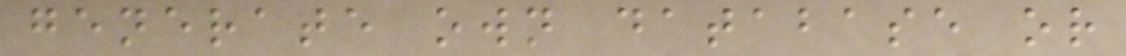generate own database or
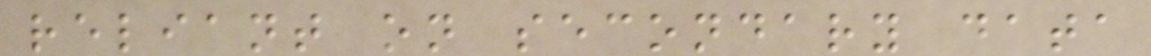reliant on secondary data
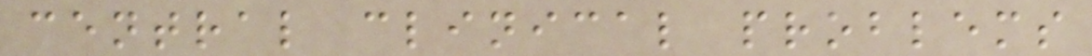central clinical problems
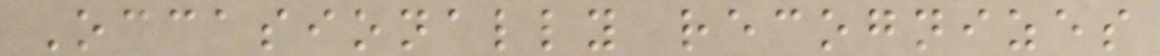Occasionally recognizes
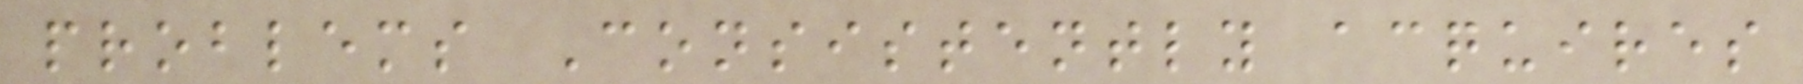problems Consistently acquires
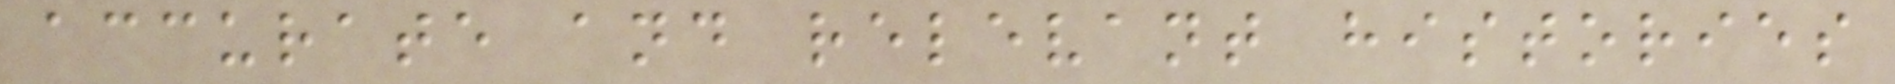accurate and relevant histories
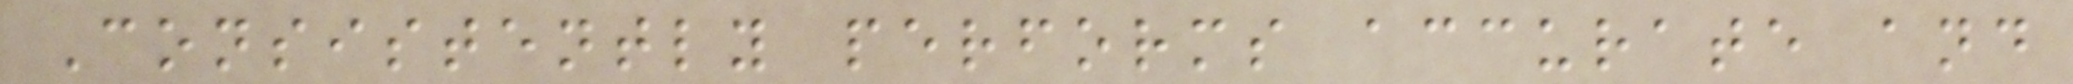Consistently performs accurate and
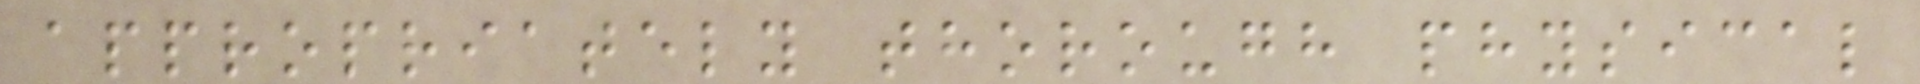appropriately thorough physical
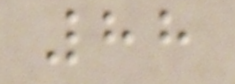88
